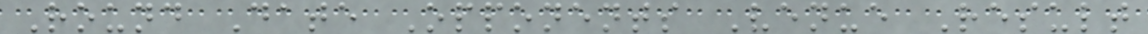Round Date Opponents Venue Result
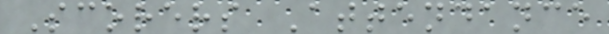Scorers Attendance
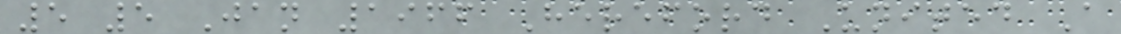5 5 Jan 1966 Hereford United A
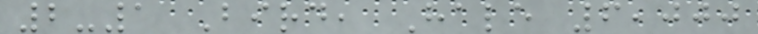2-1 Bird, Hale 6,000
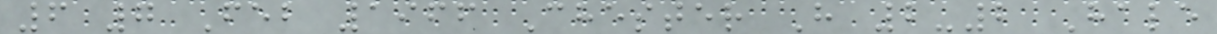6 7 Feb 1966 Chester H 2-2 Hale
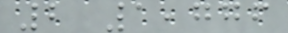2 1,776
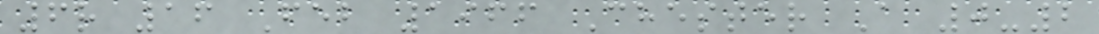6r 16 Feb 1966 Chester A 0-2
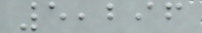5,296
